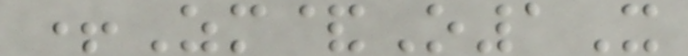+Zm&O1X
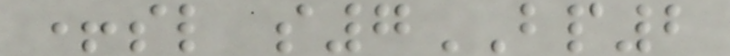+sl s7BP2
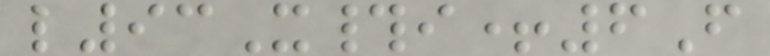l93X#i+6F
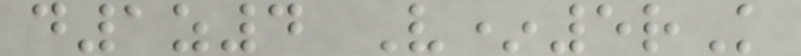d1z4 V*5rK
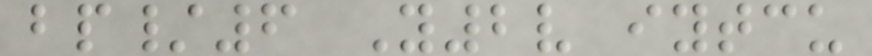bp/6 Y2v iytcu
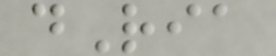dRia
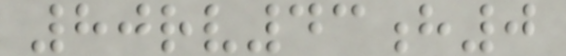80rv43h0
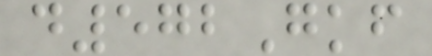d572Gkf
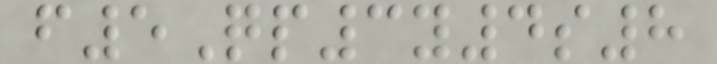f5Qp3y4s8
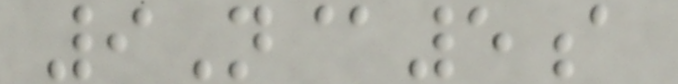9N@5a
